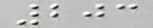203
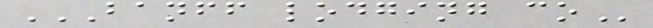BANFF LODGING CO
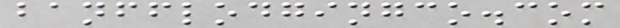banfflodgingco.com
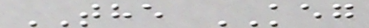THE KEG
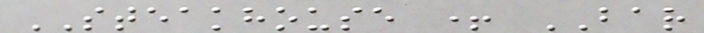STEAKHOUSE + BAR
